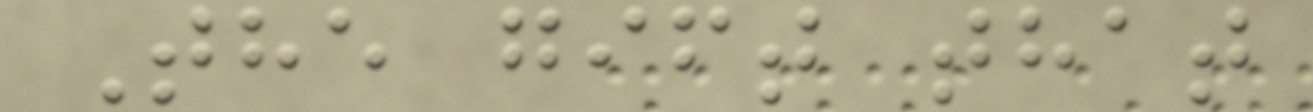The gift that
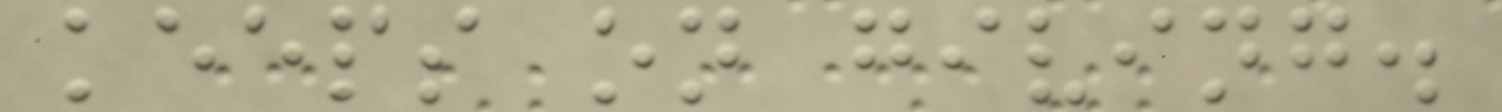keeps on giving.
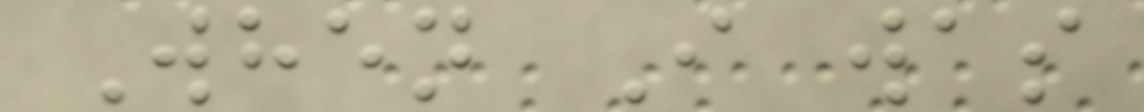When I was
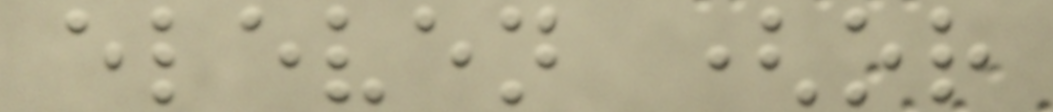eleven (or
